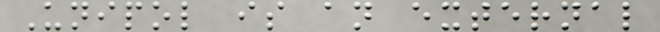Unipol is an external
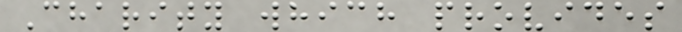Charity which provides
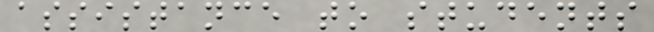assistance to students
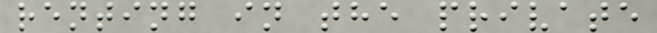renting in the private
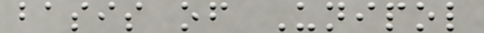basis of Unipol
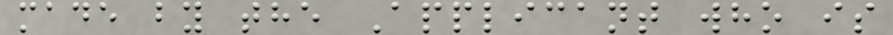made by the Applicant who is
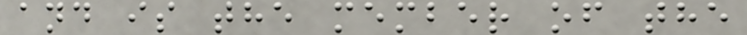and is the member of the
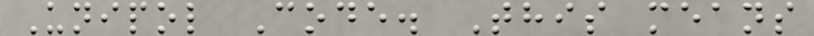Unipol Code. This means
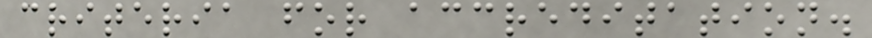criteria for accreditation.
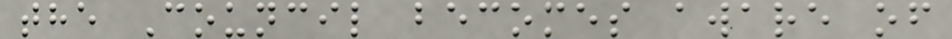the Council becomes aware of
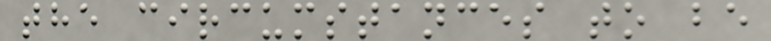the circumstances to be
